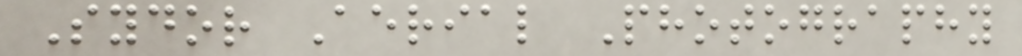Sydor Aerial Photography
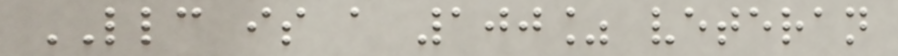LLC is a 100% veteran
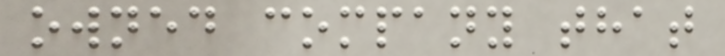owned company that
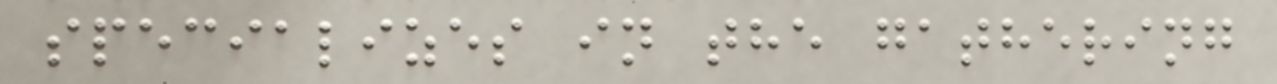specializes in the gathering
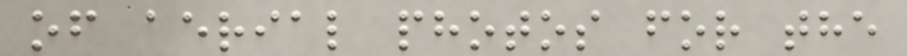of aerial photos for the
